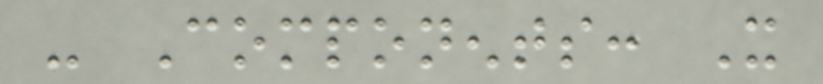- Components: It
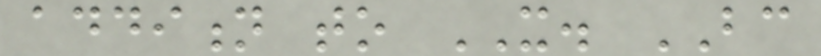addition to IT. BC
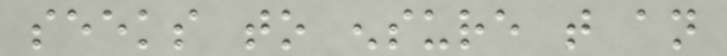seeks to ensure that an
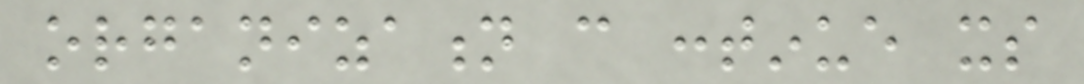organization can continue its
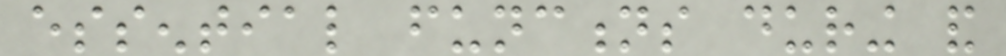essential functions during and
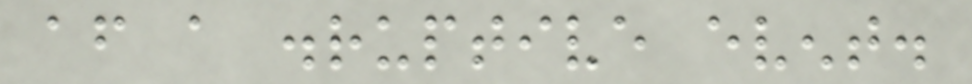after a disruptive event.
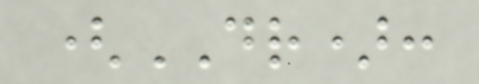(DR):
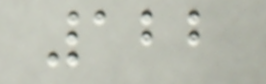122
